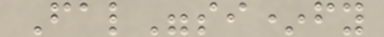Fal"si*fy
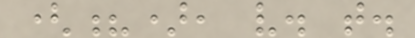(?), v. t.
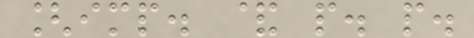[imp. & p. p.
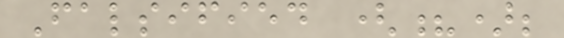Falsified (?);
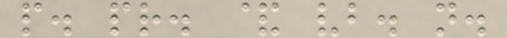p. pr. & vb. n.
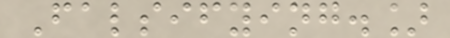Falsifying.]
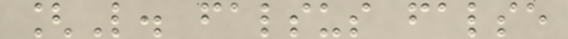[L. falsus false
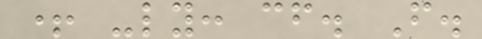+ -ly: cf. F.
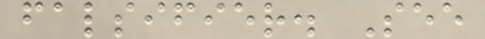falsifier. See
